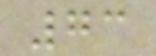73
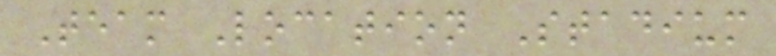Team Location Stadium
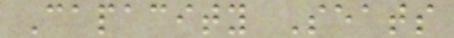Capacity Seats
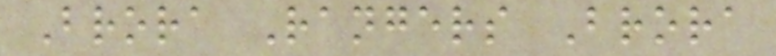Brora Rangers Brora
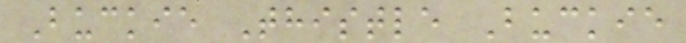Buckie Thistle Buckie
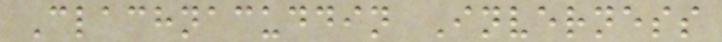Clachnacuddin Inverness
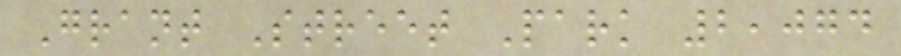Grant Street Park 2,074
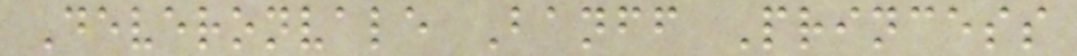Deveronvale Banff Princess
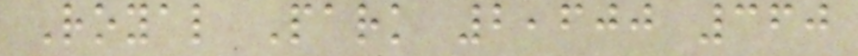Royal Park 2,600 360
